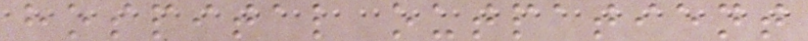hospital outpatient
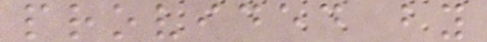provided by
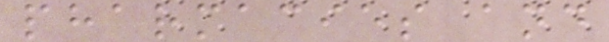pharmacies and
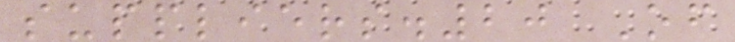suppliers.20 Of
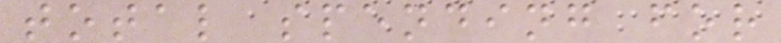total spending for
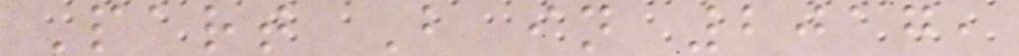Part B in 2017,
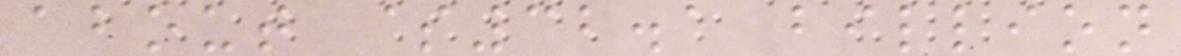about $32.1 billion
